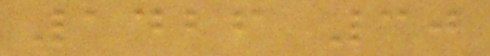1426 30
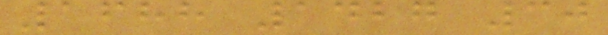1688 1427 30
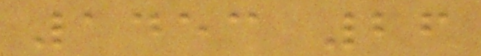1453 26
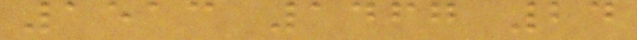1513 1467 24
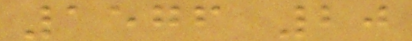1576 20
